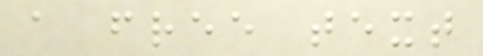a free text
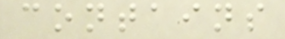contains
